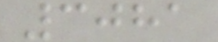3081
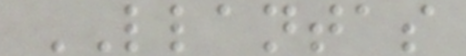LLANTAS
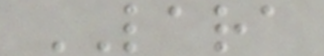LARA
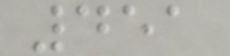451
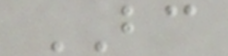BC
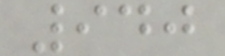940
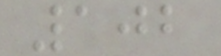102
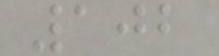102
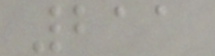211
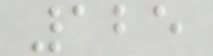125
